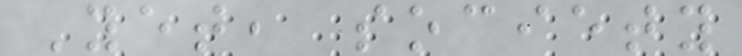Yet, society
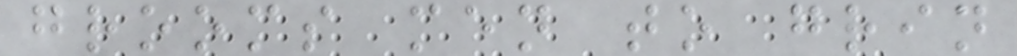grooms men to grin
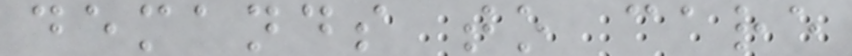demands to care
